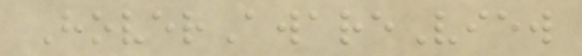HoverAwareView
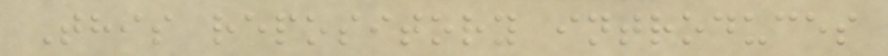This repository introduces
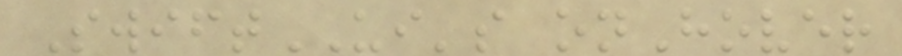SwiftUI's onHover
